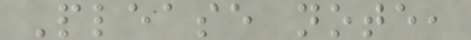Please note,
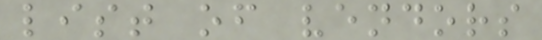list of vendors
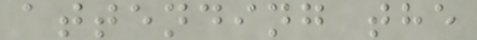attending the
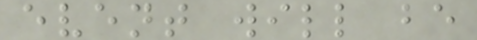event will be
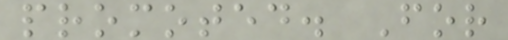promoted. For
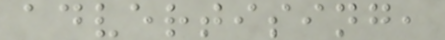advertising,
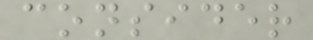consider
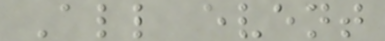All event
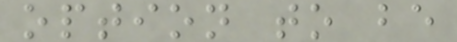option to be
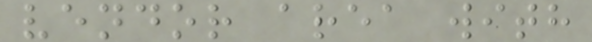vendor area with
